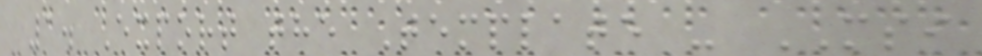1. Export the Template - MSI
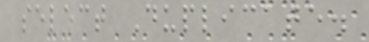select Duplicate.
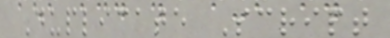Duplicate Script
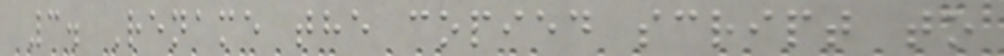3. Rename the copied script to
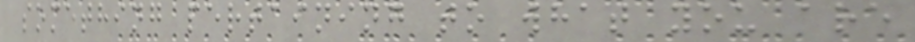something pertaining to what you are
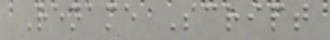Rename Script
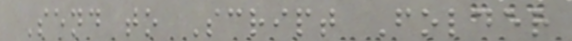Send to Script Folder
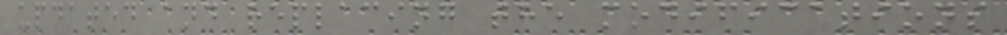updated and replacing the modifications
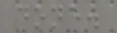done.
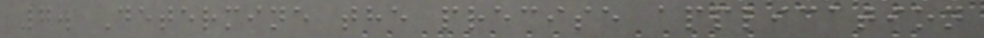7. Determine the precise application
